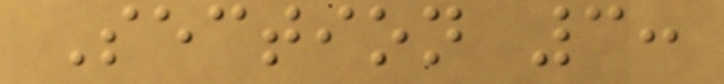Section 3:
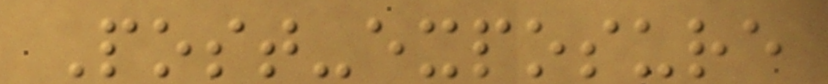Post-exposure
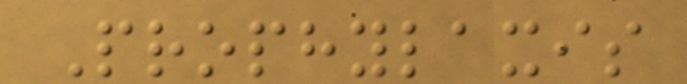Prophylaxis
